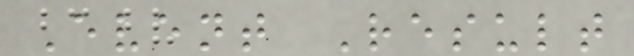Event Result
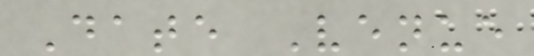Date Venue
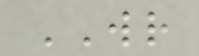WR
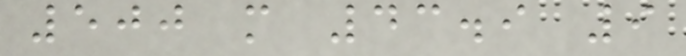500 m 43.9 9
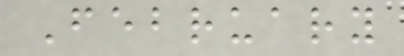February
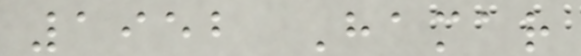1952 Hamar
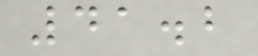41.2
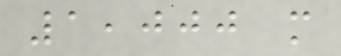1,000 m
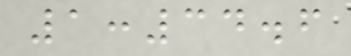1:34.6
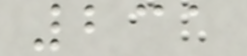231
